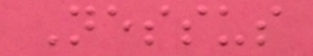Nessus
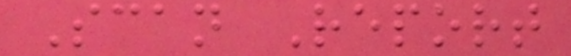Scan Report
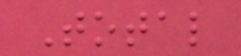Total
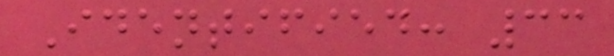Identified: 33
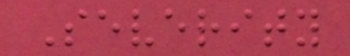Severity
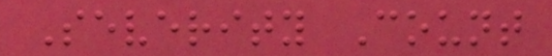Severity Count
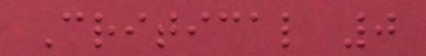Critical 0
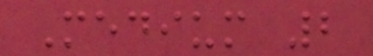Medium 2
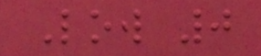Low 0
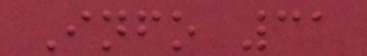Info 31
